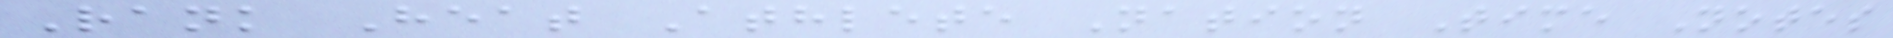Rank Heat Athlete Nation Time Notes
